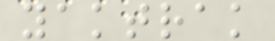yaktrak
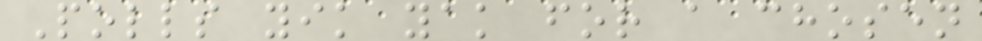Polls yik yak for a chosen
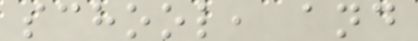school, and
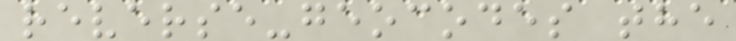reverse-geocodes the
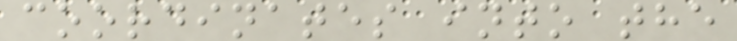coordinates into the
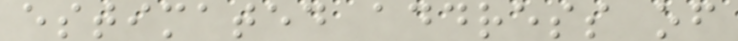estimated address of
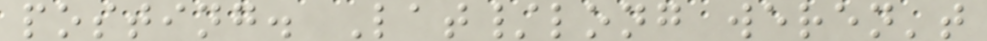posting. Lat/long weren't
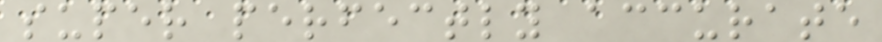super perfectly accurate
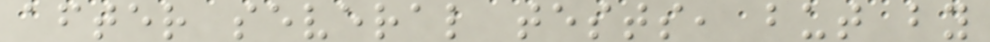after several tests, but by
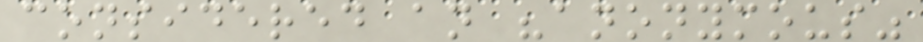considered an "anonymous"
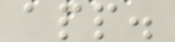app.
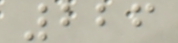226
